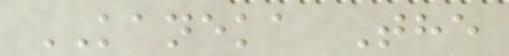KANEKA The
